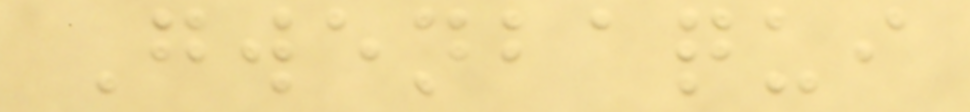Gwenbaqui
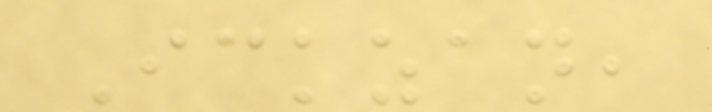Ickzan,
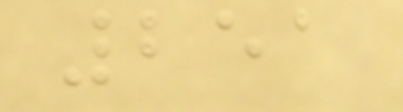251
